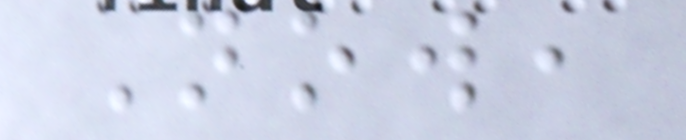Now,
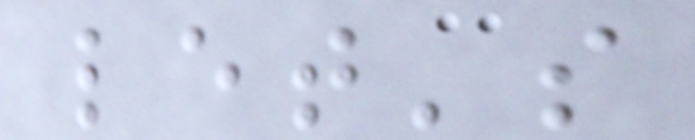let's
